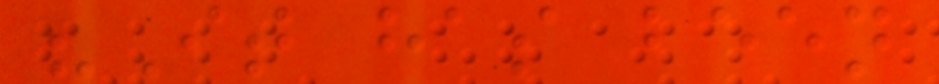"It has been
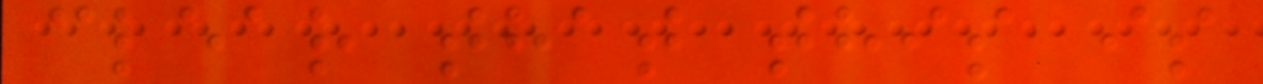clear that this is
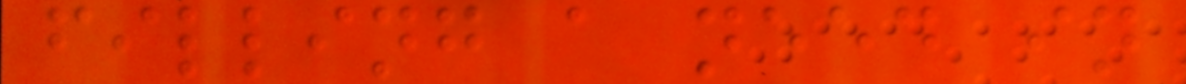filling a need in
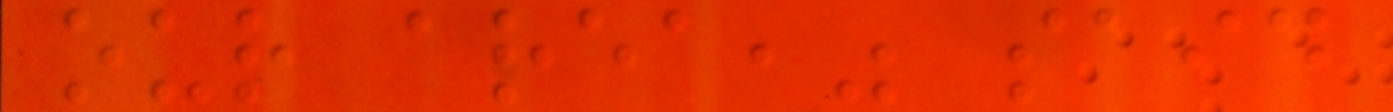our area," said
